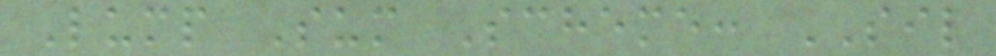Lump Sum Scheme: SIL
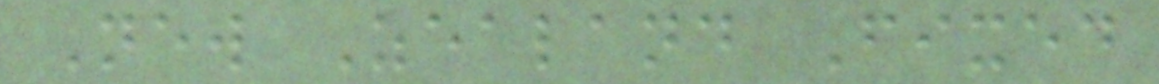New Zealand Fixed
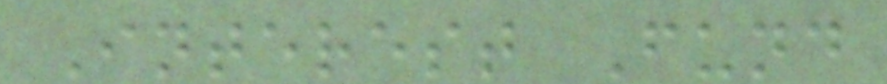Interest Fund
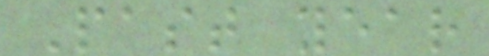Past year
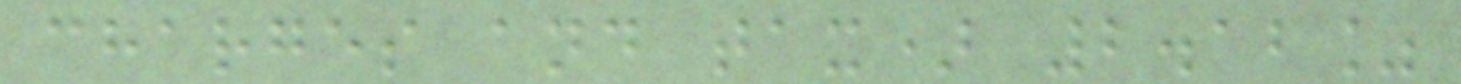charges and tax) 2.12%
